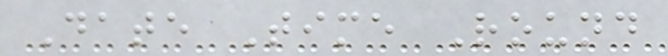Date Time Round
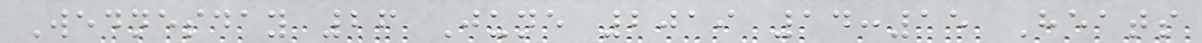Wednesday 26 June 2019 14:15 Heats
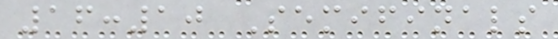16:10 Semifinals
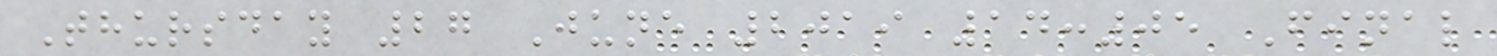Thursday 27 June 2019 14:05 Final
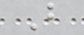B
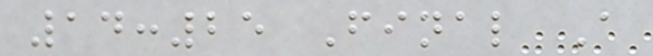14:25 Final A
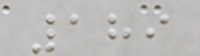189
